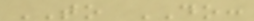TO DO:
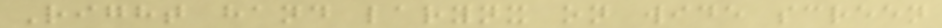Right hand larynx on wide screen
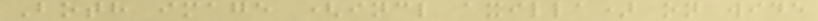Both image (incl axilla) on wide
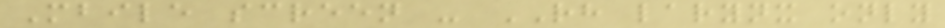Mbile screen - RH larynx only
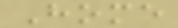Home
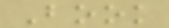Book
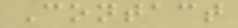Contact
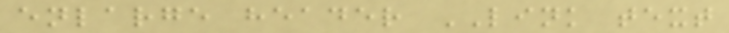enlarge header LINK text
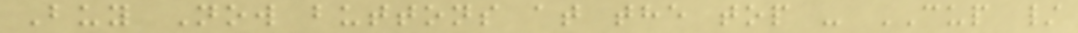Buy Now buttons at the top - CUP /
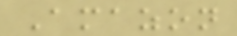Amazon
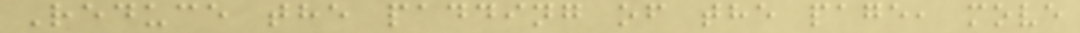Reduce the padding of the page, move
